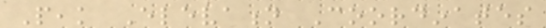Peak Elevation Coordinates
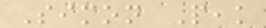Simon Peak
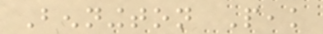Bennington Peak
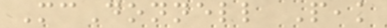McDonnell Peak
